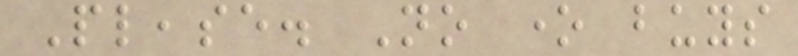Please. No one buys
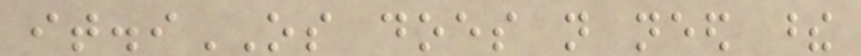it.iOS does not need these
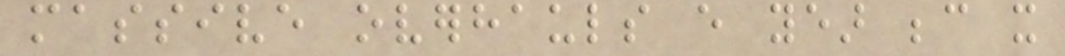massive overhauls every year because it
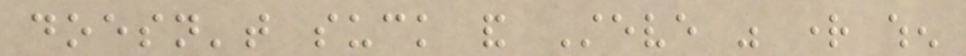doesn't suck and Steve was right when
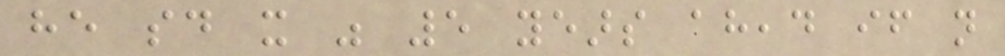he said it was 5 years ahead if not
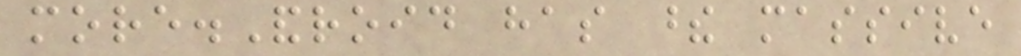more.Android has these massive
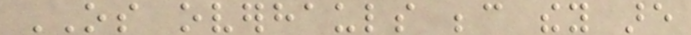OS overhauls because they are
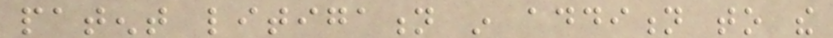patent litigation in addition to the
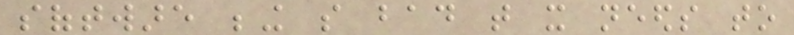software being so bad that it needs to
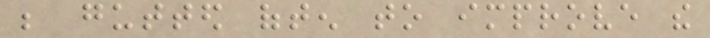be gutted often to improve the
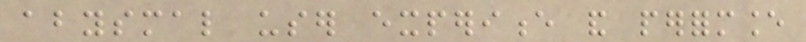abysmal user experience and performance
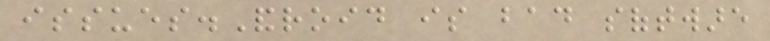issues.Android is bad software
